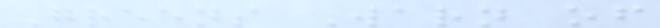Greens Warn of
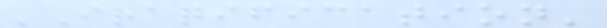'Iraqification'
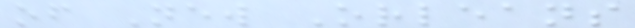of New Orleans
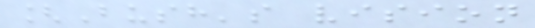[Bush's vision
